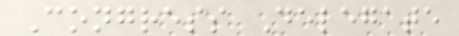Congress Delegate
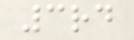3rd
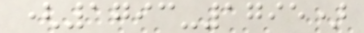(1793-1795)
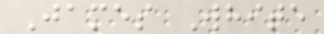James White
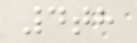4th
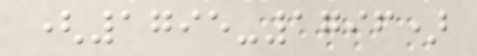(1795-1796)
